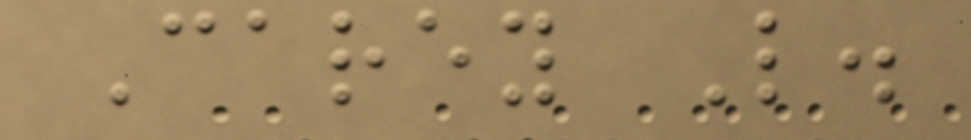Carey L.
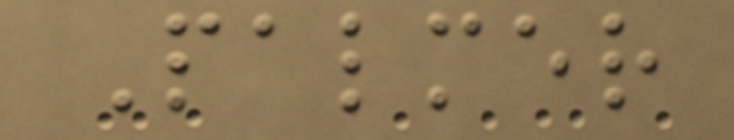Palmer
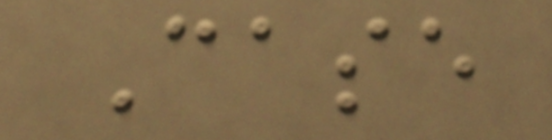Case
